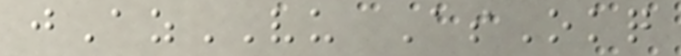jAzVU AsOkq
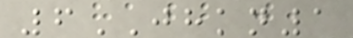6JHKN1
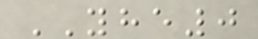YHE0
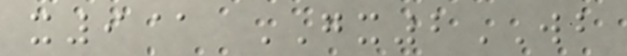x9@ GX2WB
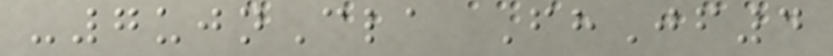-7ujnCla FhJf4
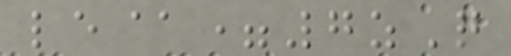le@=7zQ
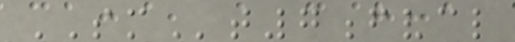SMt7fvcl
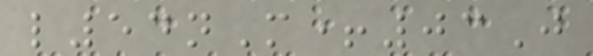l54nM+03J
